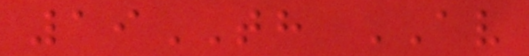19TH AV
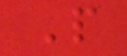P
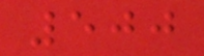500
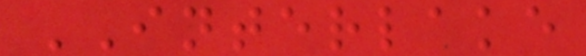INTERLAKE
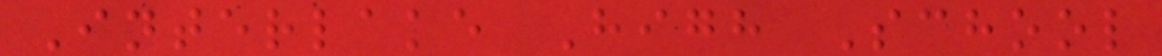Interlake High School
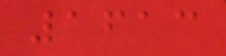1613
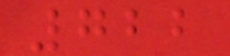722
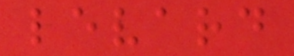levard
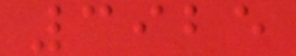3925
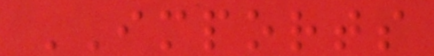IMPORTS
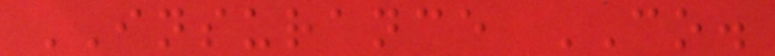INSURANCE CO.
